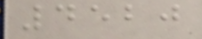4520
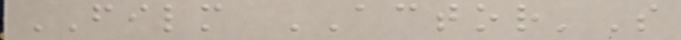FILM ACTOR'S
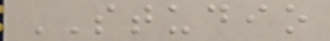STUDIO
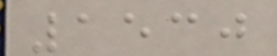1530
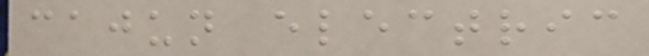cajun electric
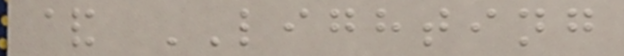& LIGHTING
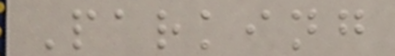Parking
